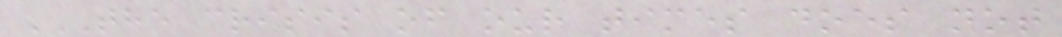THE CRISIS OF OUR TIMES DOES NOT
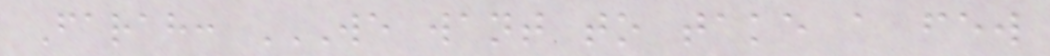Farah: WE WANT TO TAKE A FEW
